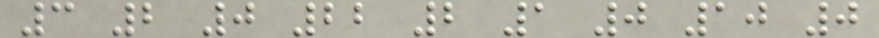3 2 0 22 2 1 0 10 0
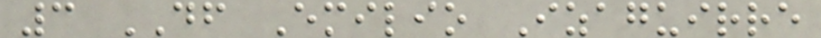3 DF Emilio Izaguirre
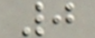0
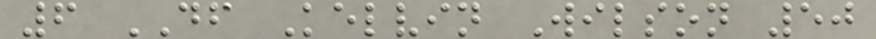6 DF Kelvin Wilson 50
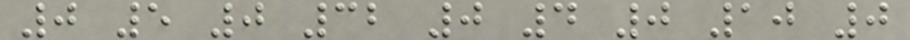0 5 0 32 0 4 0 10 0
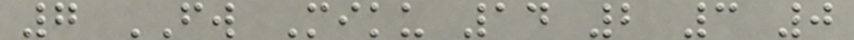7 FW Miku 14 2 3 0
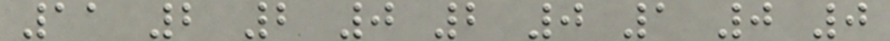11 2 2 0 2 0 1 0 0
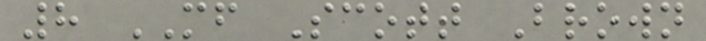8 MF Scott Brown
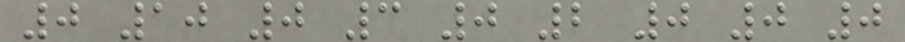0 10 0 3 0 2 0 0 0
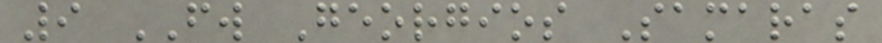9 FW Georgios Samaras
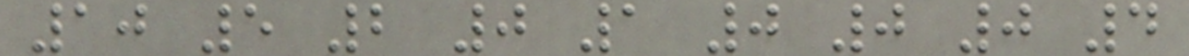10 5 2 0 1 0 0 0 4
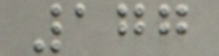177
